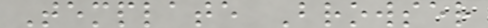Template Browser
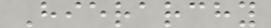Hierarchy
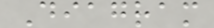Diagram
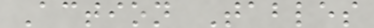Action Tables
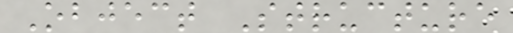Object Structure
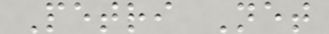Petri Net
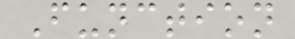Function
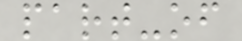part-of
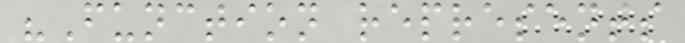"Function represents
